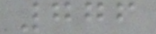776
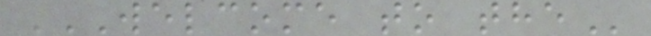WELCOME TO THE
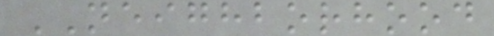NEIGHBORHOOD
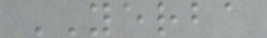YERBA
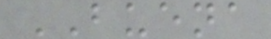BUENA
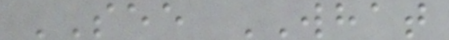SEE WHAT
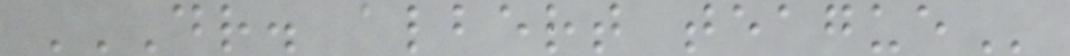DR. ALBERT TEAGUE
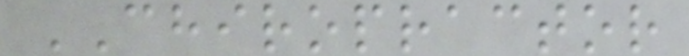CHIROPRACTOR
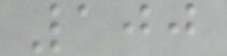100
